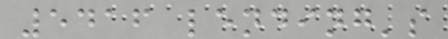5416 lending's
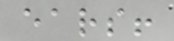ears!
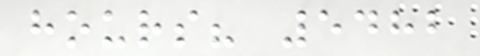hours? 5482
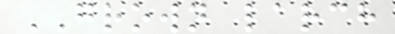GROWN larch
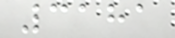3181
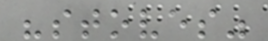"stoves"
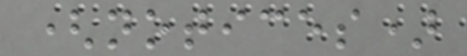(notices)
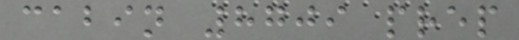cabin 8709 prep
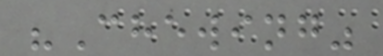"Chewing"
